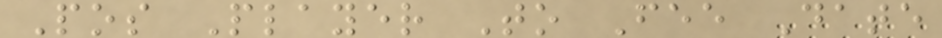Pos Player To Fee Date
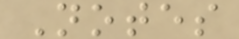Notes
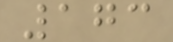173
